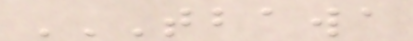TBAWA
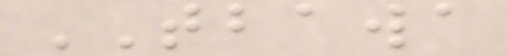TBAWA
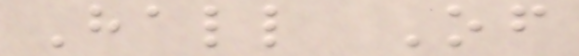Hall Of
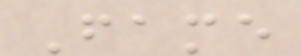Fame
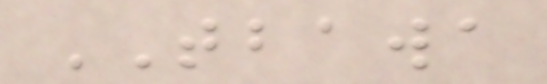TBAWA
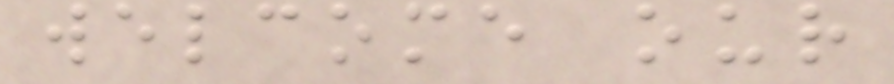welcome our
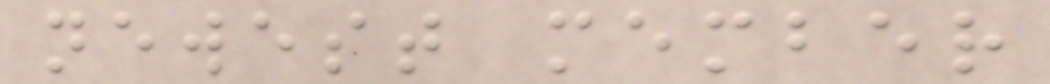newest member
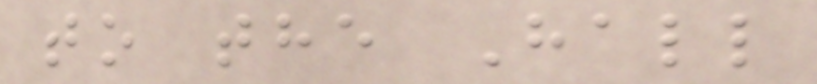to the Hall
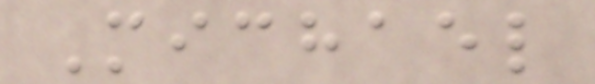Michael
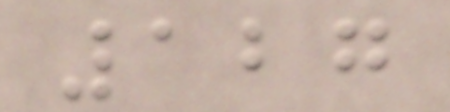127
